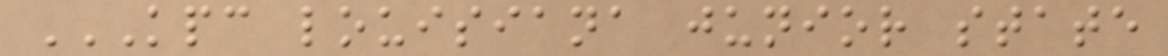KPC LOUISIANA JUNIOR STATE
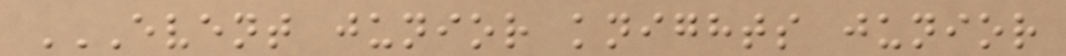EVENT JUNIOR KNIGHTS JUNIOR
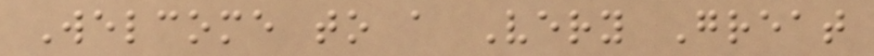Welcome to a Very Great
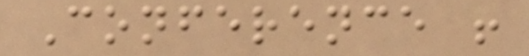Conference !
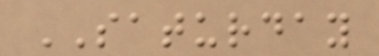SATURDAY
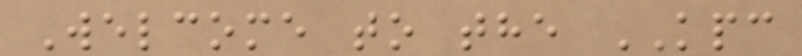Welcome to the KPC
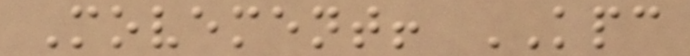Movement! KPC
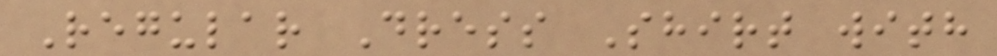Regular Dress Shirt with
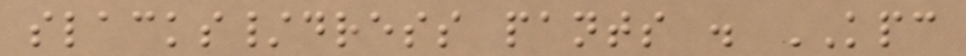slacks/dress pants . KPC
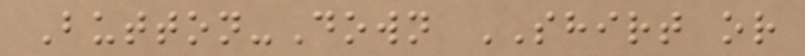Button-Down SHIRT or
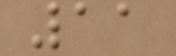11
